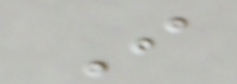I
